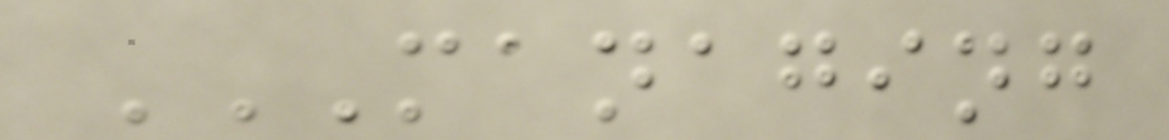MANAGING
